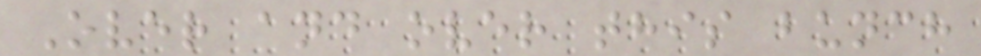Over and over this bunch
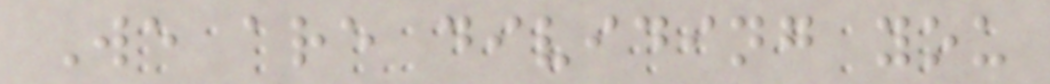We are dividing you
